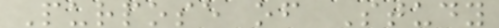Purpose of Study
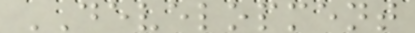DEVELOPMENT
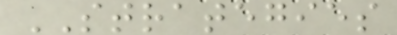STRATEGIES
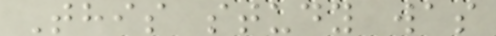This study was
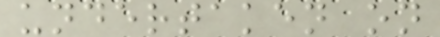undertaken on
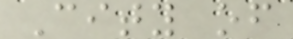City of
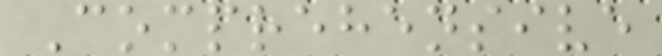Comprehensive
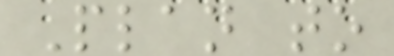Plan to
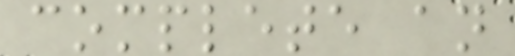complete an
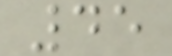45
